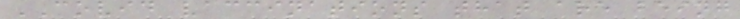COVID vaccinations that are being
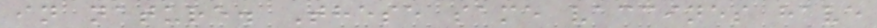in nature. These same vaccines have
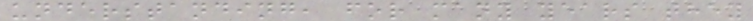understanding, for many years they
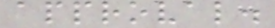approval.
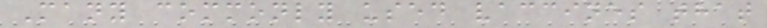Many commonly used vaccines that
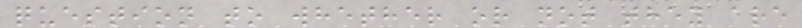question to whether or not they are
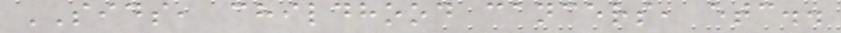SIDS, childhood cancers, etc..
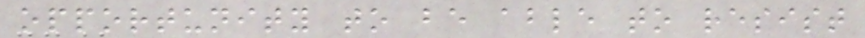opportunity to be able to resist
